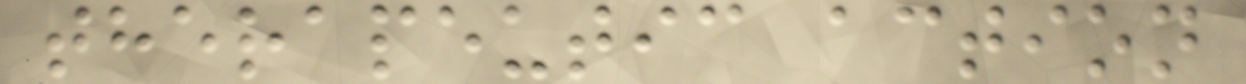therapeutic action
